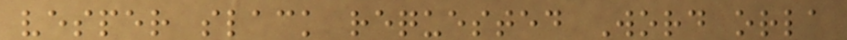vesper slack requested Word orla
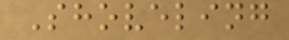Shoveling
